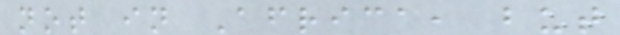not in Africa, but
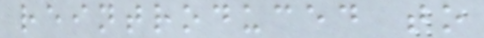reintroduced to
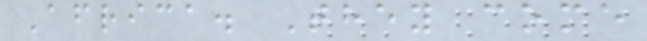Africa. They come
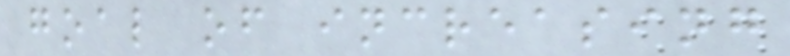goal of increasing
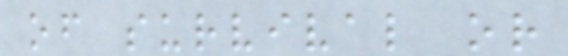of survival or
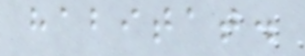habitat.
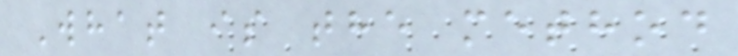What is the method
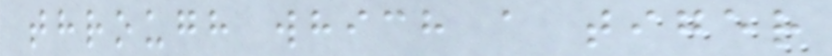through which a tiger
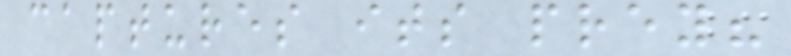captures its prey?
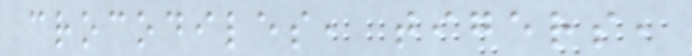crocodiles, tigers,
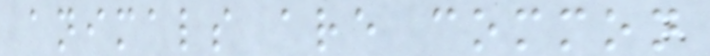animals are common
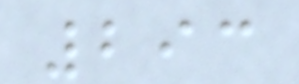293
